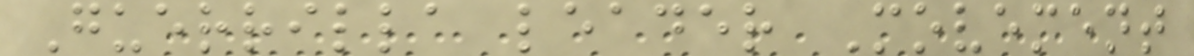Guerrilla leader Movement
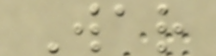War
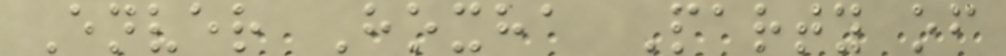Enver Hoxha Party of
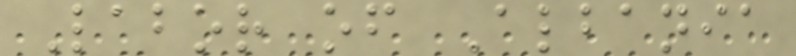Labor of Albania
